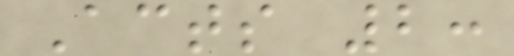Acts 2:
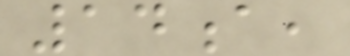14a,
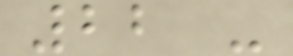22 -
